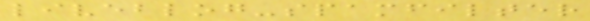liveblog-spamfilter
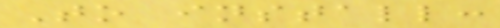To install:
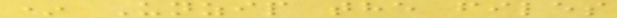* Unzip the files
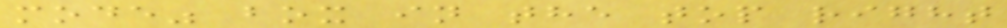mode" box in the top right
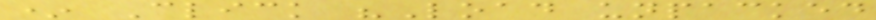* Click "Load unpacked
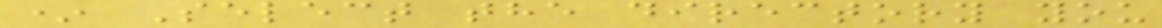* Select the directory you
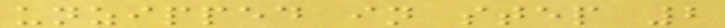unzipped in step 2
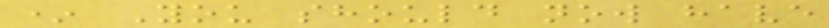* You should now have
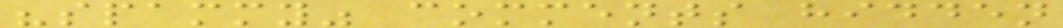"spammy" comments hidden
